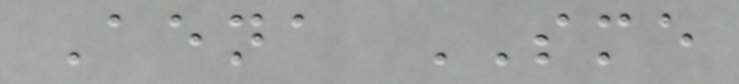Aena SME
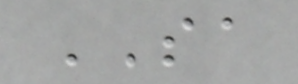SA
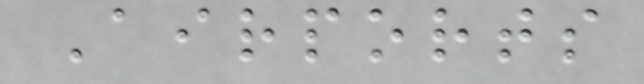Airports
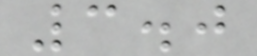3.0
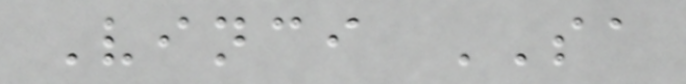Vinci SA
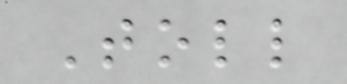Toll
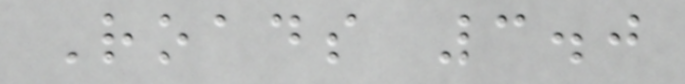Roads 3.0
